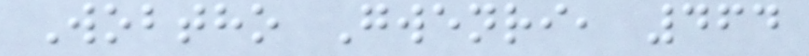Wobtho Gwenri, 464
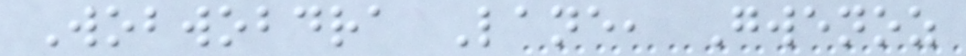Wobwobdra Lane, Gwenoz
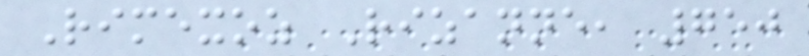Rimexoz Rizanne, 750
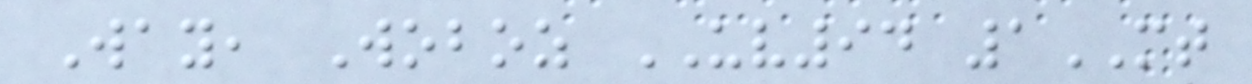Way, Woboz UV94 1MT
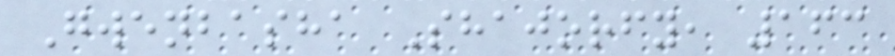Gwenbasha Shajorfy, 163
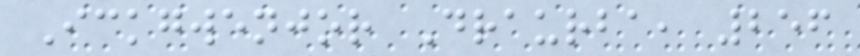Ickgwenjor Draurba, 256
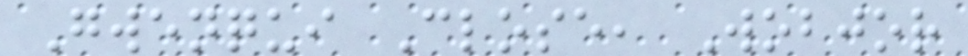Gwenqui Close, Wobjor
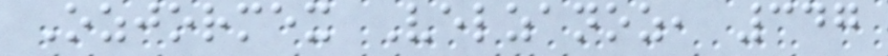Ozjormex Velzanoz, 347
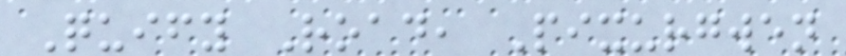Quify Road, Pixurgwen
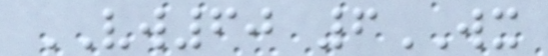VW60 6WX
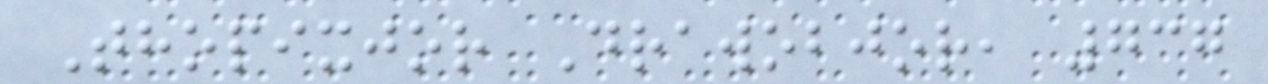Thopixjor Drawobjor, 737
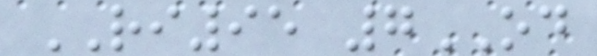RI95 7OD
